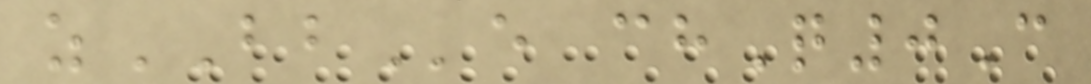zBBe chQ0C
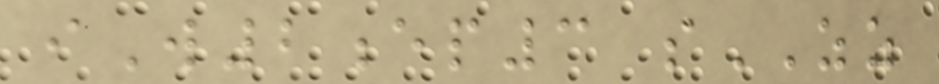iW2ep3 sZZ
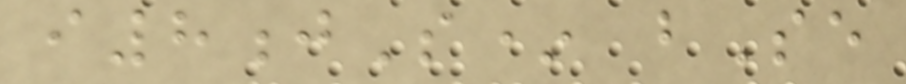i8jS* bSe
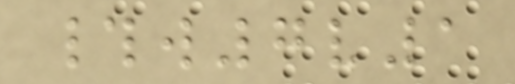#w7v1
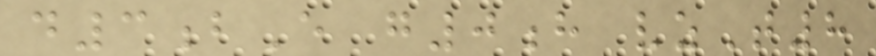d3bE g0h vzT8
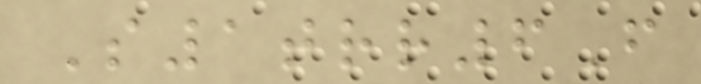S1trr6F
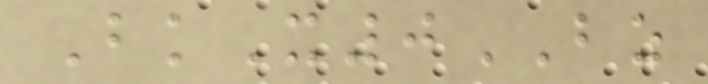BkX0BZ
